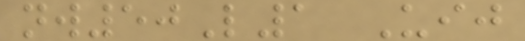nw50L1 Uij
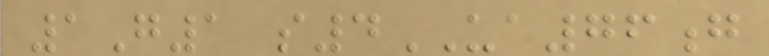1G1 s4UA76g
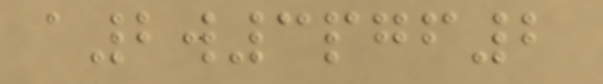a2w3pgf2
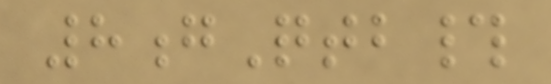8gQtb#
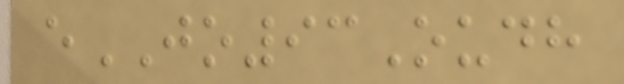eJO93Oudh
